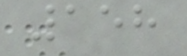158
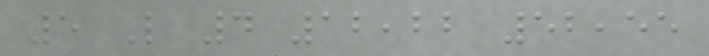5 L 4 12,22 52,55
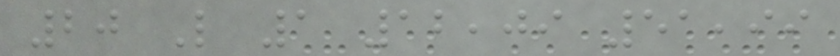20 L 1 12,09 51,99
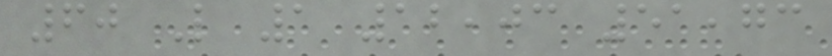60 L 1 12,03 51,73
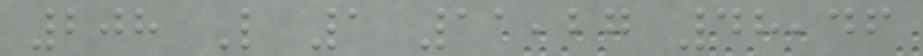208 L 1 11,27 48,46
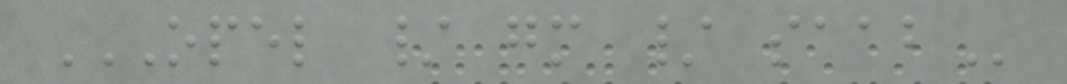OPEL / GM / SAAB
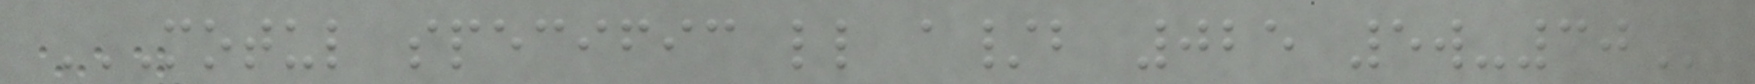MOTUL SPECIFIC LL A/B 025 5W-30
